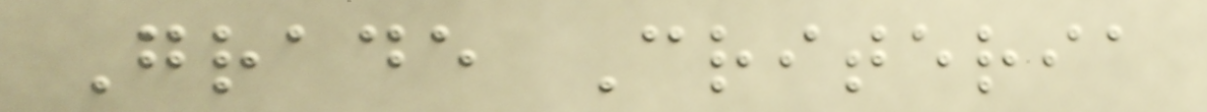Grade Criteria
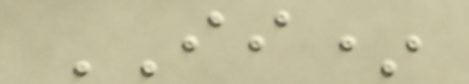II*
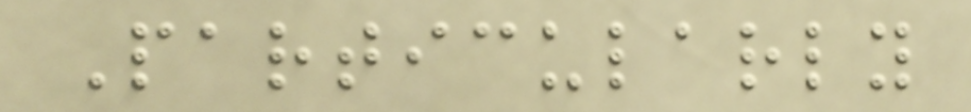Particularly
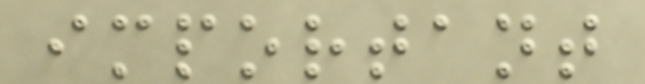important
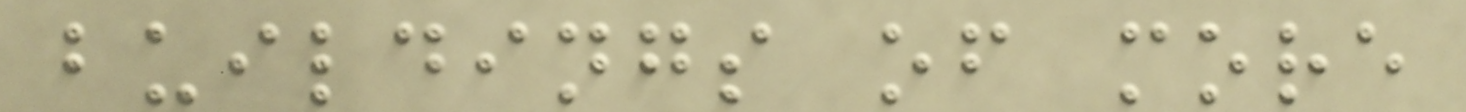buildings of more
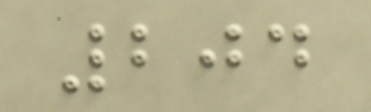204
